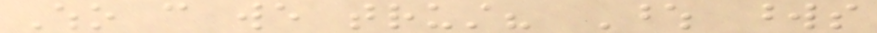Who can we trust? Whose words
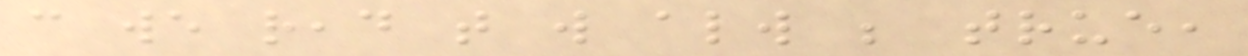can we read that will always be true,
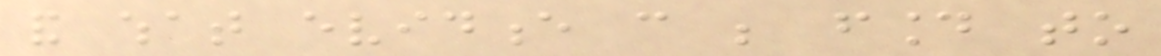and what evidence can be found to
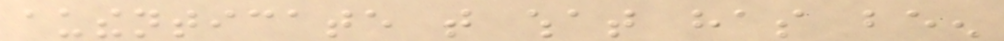authenticate that what has been
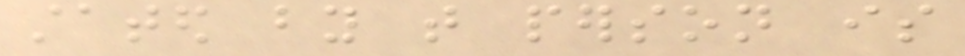stated by that person is
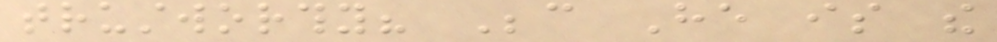trustworthy? Because He is the
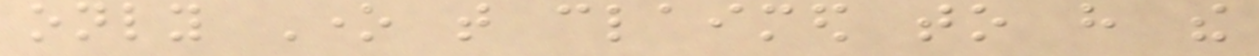only One that claimed to have the
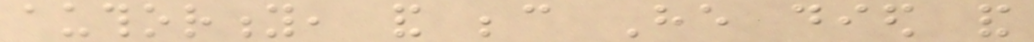authority, and because He died and
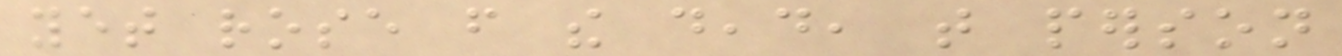yet rose from the dead, that person
